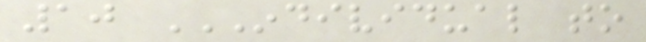10 INDIVIDUAL TO
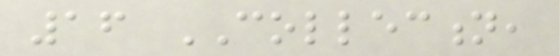16 COLLECTION,
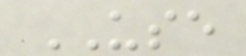USE
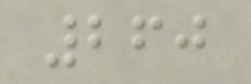260
